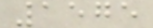1575
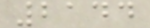2144
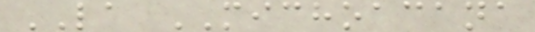LA MICHOACANA
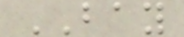BAY
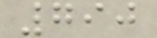790
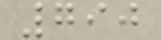790
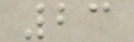23
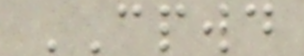CPWD
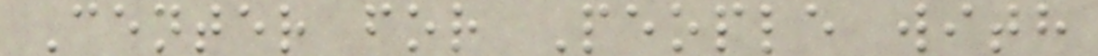Center for People with
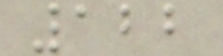122
